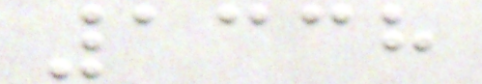1338
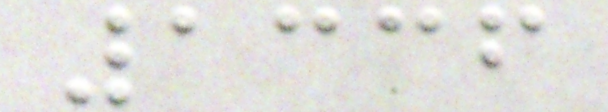1336
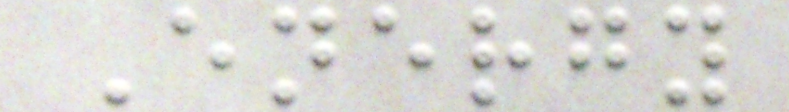Energy
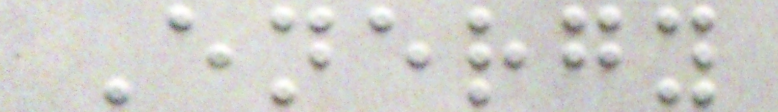Energy
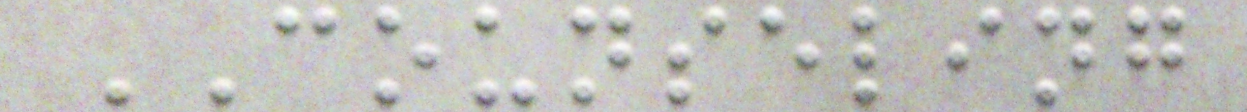COUNSELING
